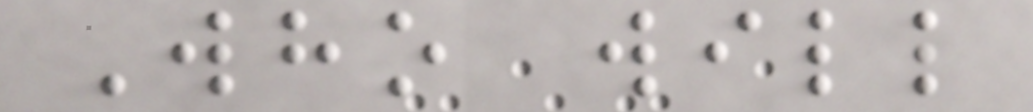Who will
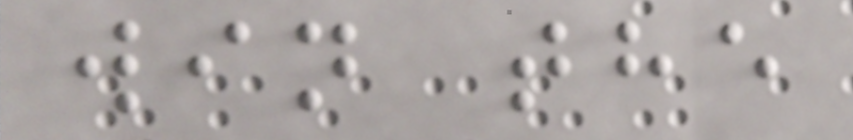win the
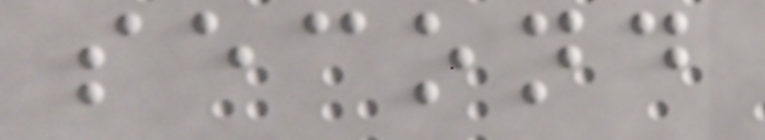second
